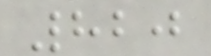820
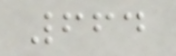664
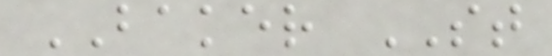BAKER ST
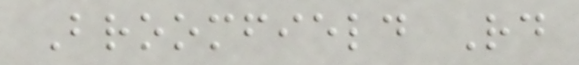Broomfield Rd
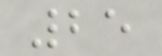25
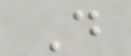D
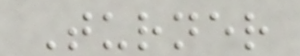Turner
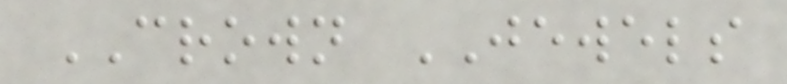CROWN JEWELS
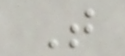T
